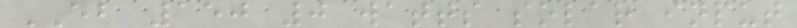EB 150 0 watts solar input
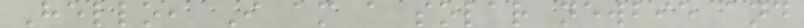Hello, I am a solar newbie and
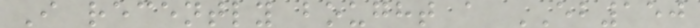I recently bought a EB150
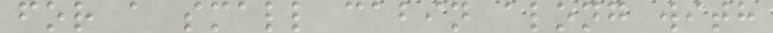for a small cabin along with
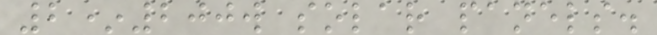2*200w solar panels.
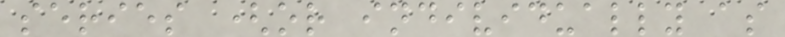series (or individually as
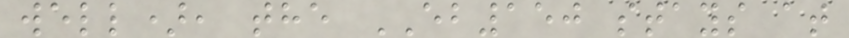well), the EB150 stays at
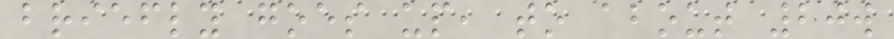briefly goes up, to about 20w
